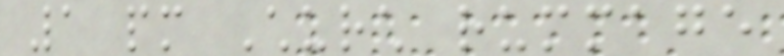1 pm Church rummage
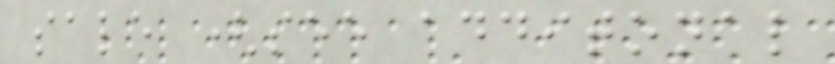sale (see additonal
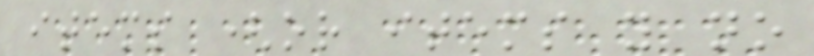items (or items you no
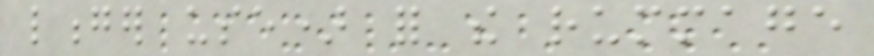longer use) for the rummage
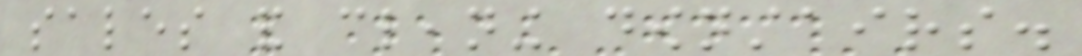sales and cleaning downstairs.
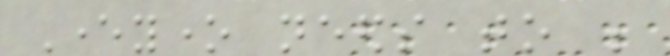Everyone needs to be
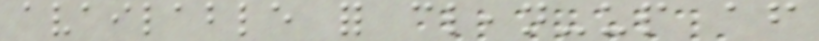available for clean-up after
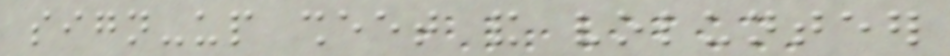sign-up sheet and volunteer
